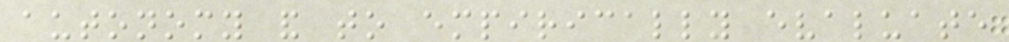autonomy and to empirically evaluate
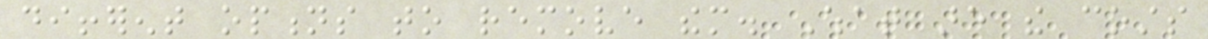different options to remove them. What are the costs
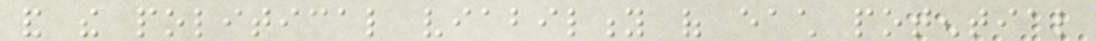and the political viability of each potential
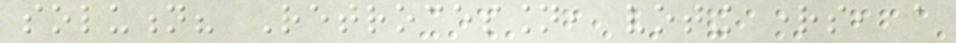solution? Retrocession, voting rights, a
